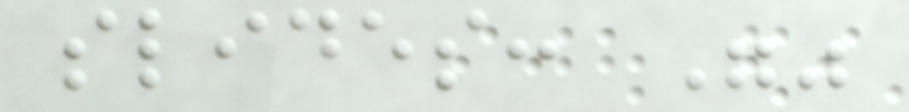slides: ""
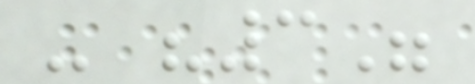- "3"
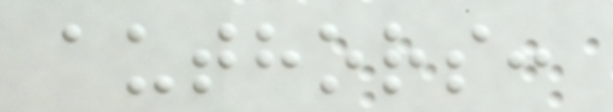authors:
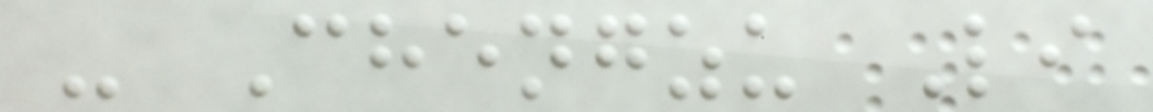- Chengzu Li
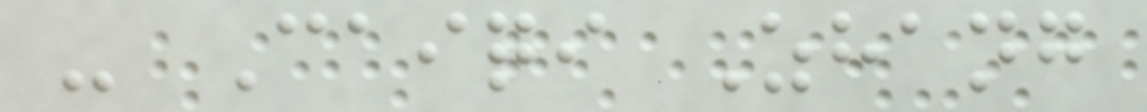- Caiqi Zhang
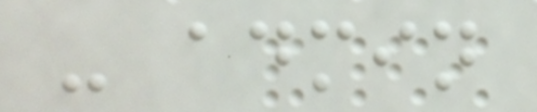- admin
